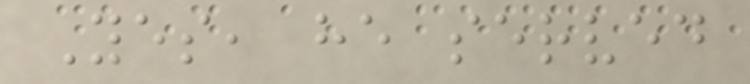Yes, he served
